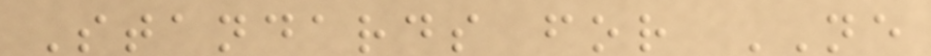Standards for NE
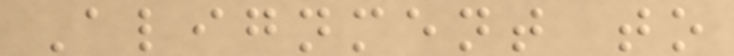Alignment to
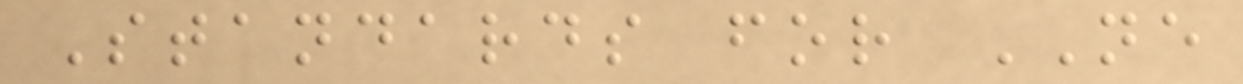Standards for NE
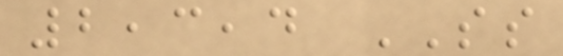2,3,4 SS
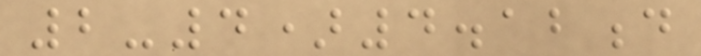2-4)4.12d
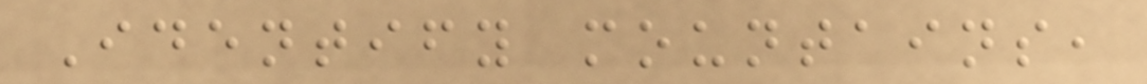Identify mountains,
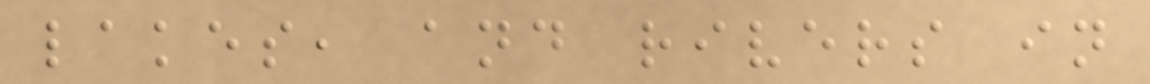lakes, and rivers in
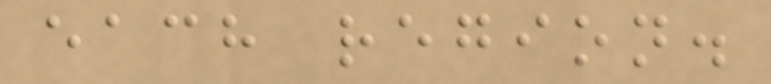each region.
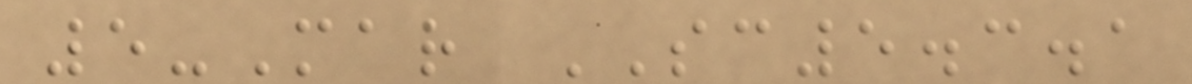5-Mar SC5.3.1
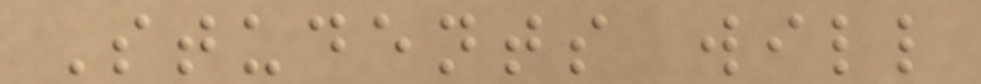Students will
